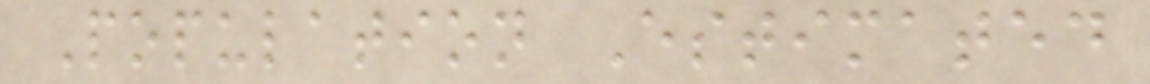Population Estimated
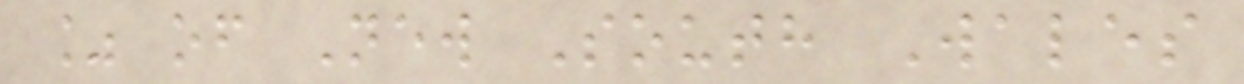% of New South Wales
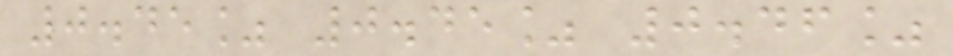0.45% 0.45% 0.46%
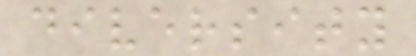diversity
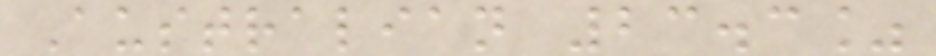Australian 23.3%
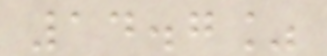14.7%
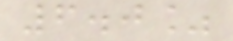6.0%
